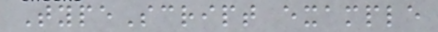TypeScript example
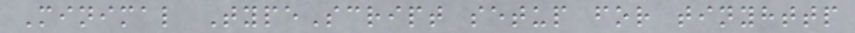Minimal TypeScript setup for tinyhttp
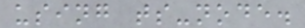using ts-node.
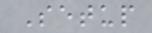Setup
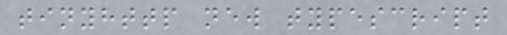tinyhttp new typescript
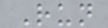Run
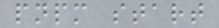pnpm start
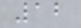12
